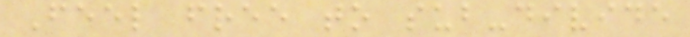Feel free to sub-divide
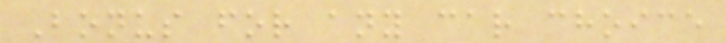Bonus for any car choice
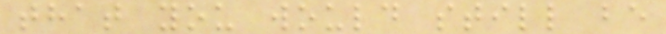that you would still be
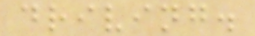driving.
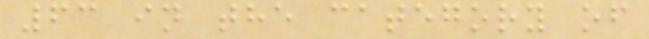63 in the category of
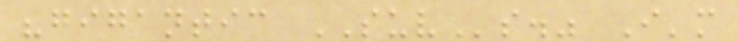"gigantic SUVs." I'm
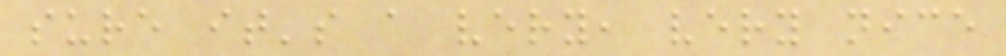sure it's a very, very nice
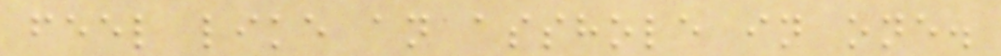feel like an asshole in one.
